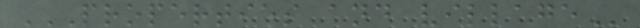PROPERTIES AND VILLAGE
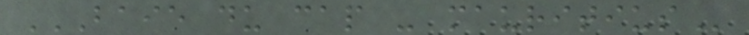BAIE DU CAP - MAURITIUS
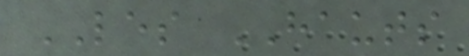LES HAUTS
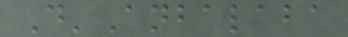D'Anbalaba
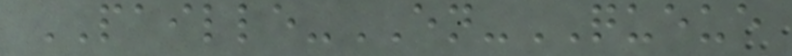PAILLE-EN-QUEUE
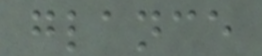glance
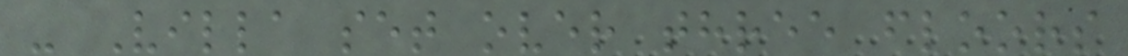- Villa set over three floors
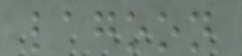lagoon
